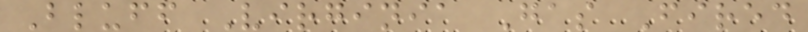Bluff Virginia Gas Fired
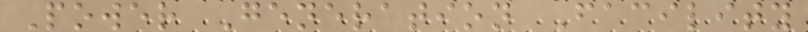Power Generation Facility
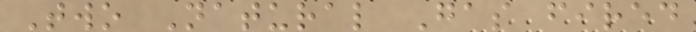Two Natural Gas fired
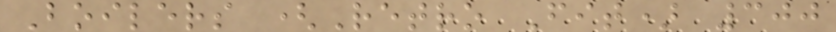Boilers (Retro Fit) 300
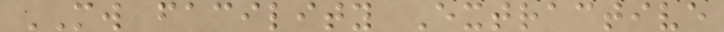MW facility Extractive
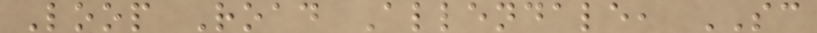Loop Road Allendale, SC
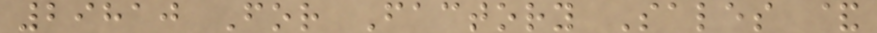29810 For Factory Sales &
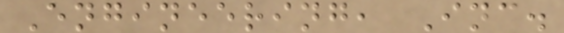Engineering, Inc.
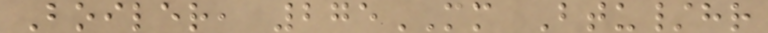Boiler, 275MM Btu/hr
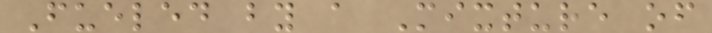Fueled by a Mixture of
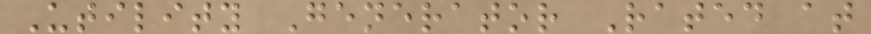Utility Generator Rated at
